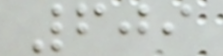609
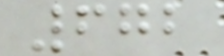672
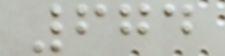674
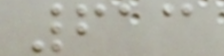613
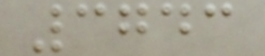3743
